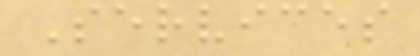Services
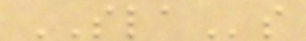SLAs
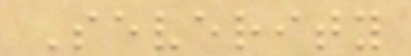Severity
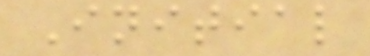Initial
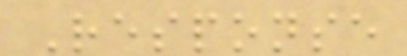Response
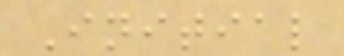Initial
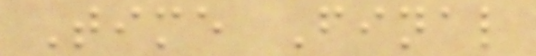Time Final
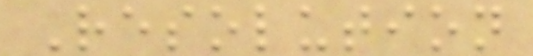Resolution
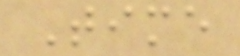Time
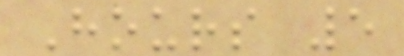Hours 5
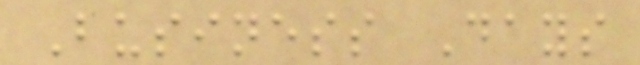Business Days
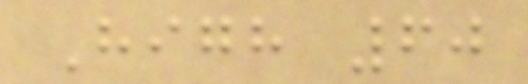High 60
